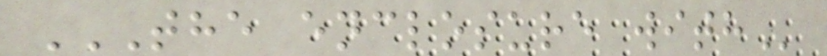THE ENCLOSURE WITH
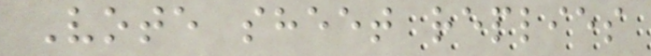Vote sheet replies
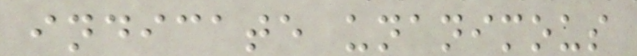indicate unanimous
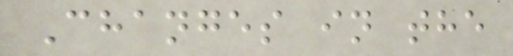Changes in the
